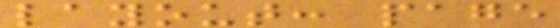layout: page
